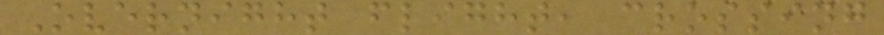Overnight flight, crossing
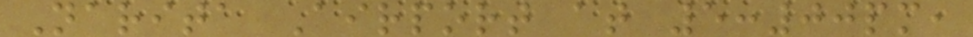Narita Airport at 5:00pm,
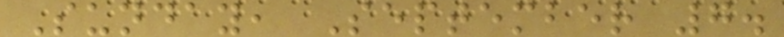Sunday, September 7.
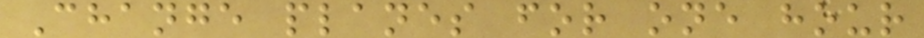Change planes for one hour
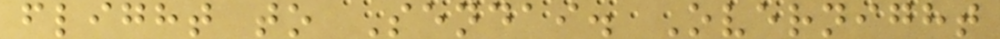flight to Sendai. Overnight
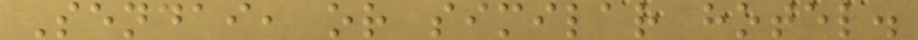Sendai, or similar hotel.
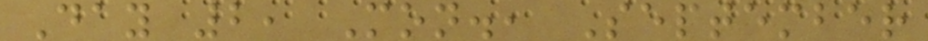Day 2, Mon., September
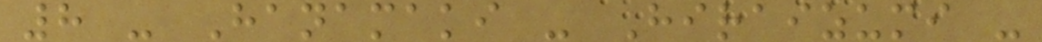8 - Hanamaki - Hiraizumi -
